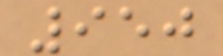950
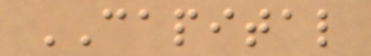CAPITAL
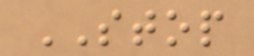STOP
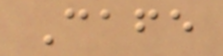Cafe
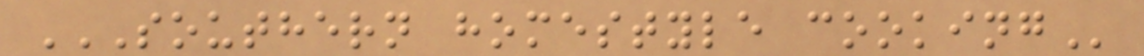SOUTHERN HOMESTYLE COOKING
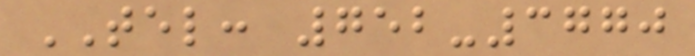TEL: 752-3770
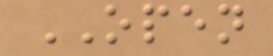OPEN
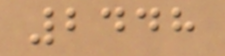2448
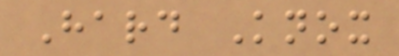Hard Knox
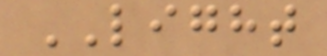LIGHT
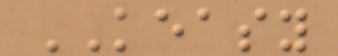KEASY
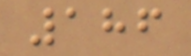186
